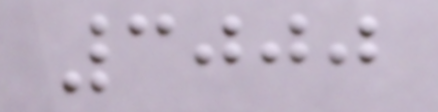3000
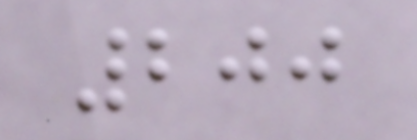200
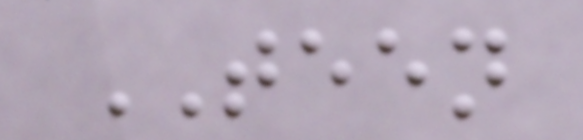TEEN
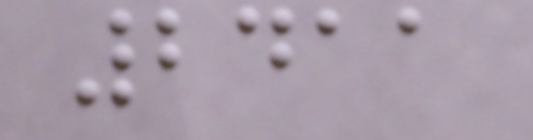2411
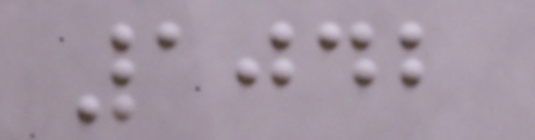1042
